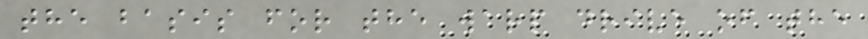the basis for the warp drive of the
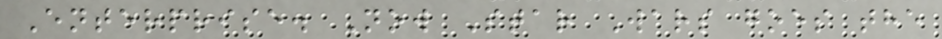Enterprise. Now Star Wars goes the
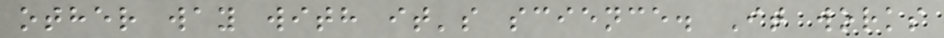other way with it's science. It works
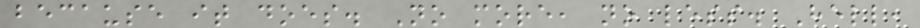because it does. No more, no less. Hell,
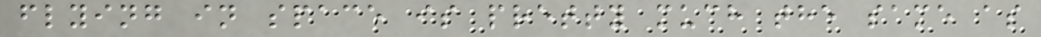flying in space is pretty much the same as
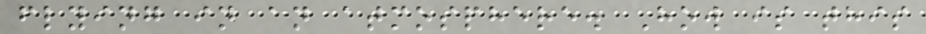flying in an atmosphere. How is this
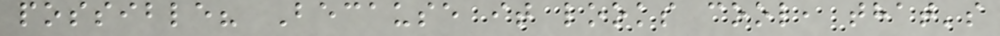possible? Because it looks cool, that's
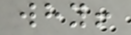why!
